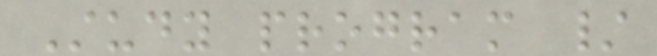Study program /
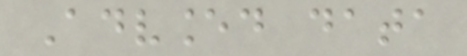Advanced data
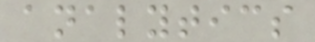analytics
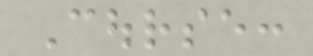Course:
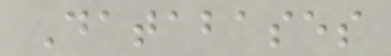Databases
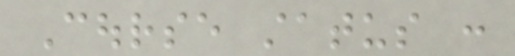Course status :
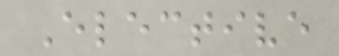Elective
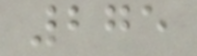275
